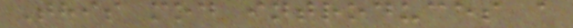This mod introduces a
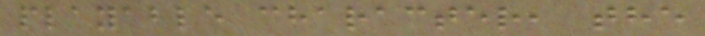playable character, the
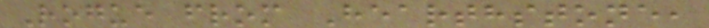Rogue from Hearthstone,
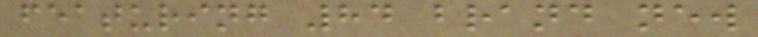featuring 84 brand new
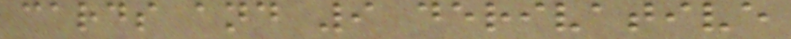cards and 9 derivative
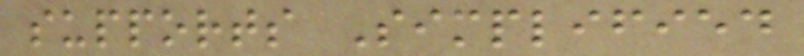supports Simplified
